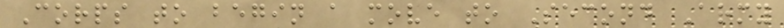Corps to begin a move to Second Army
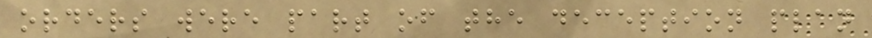orders were part of the deception plan
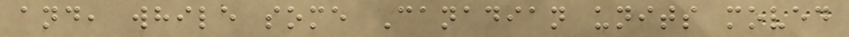and, while some Canadian units moved
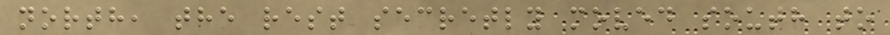north, the rest secretly moved south to
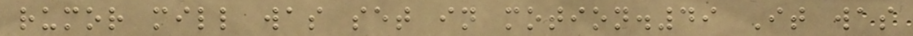rumor mill was set in motion.49 It was
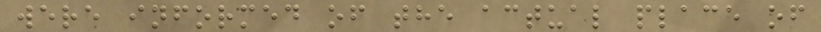were informed of the actual place of
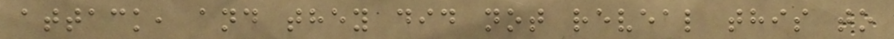attack, and they did not reveal this to
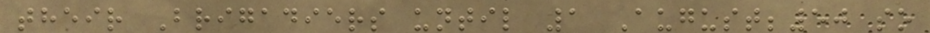their Brigadiers until 1 August;50 so
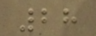28
